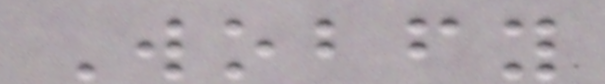Wobfy
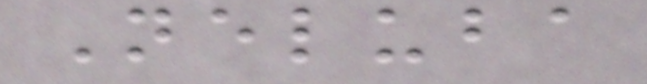Neluba
